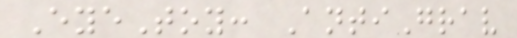EyeToy: AntiGrav
